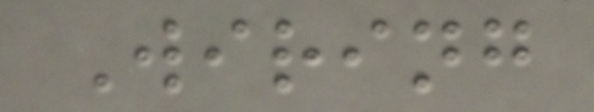Wiring
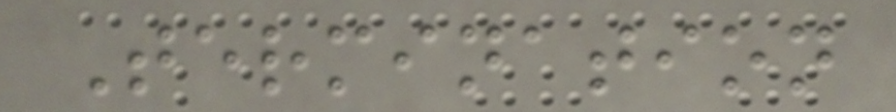Termination
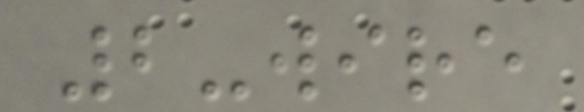2-wire
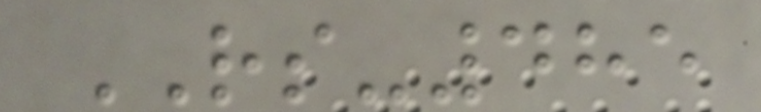RS-485
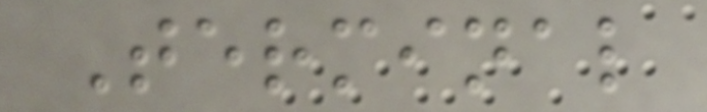Terminal
